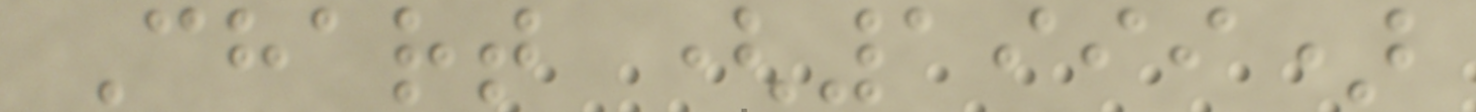Chart (1999)
